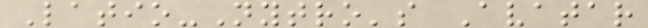Latio-Nytro's Avatar
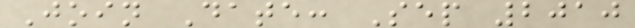Join Date: Sep 2010
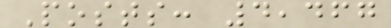Posts: 4,467
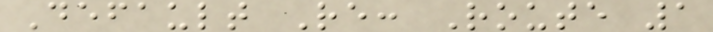Default Re: Route 1
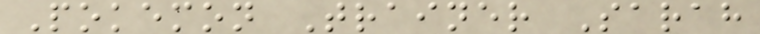Pokemon Trainer Sarah
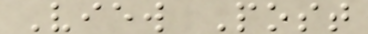View Post
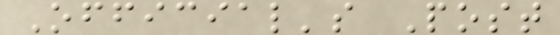Official's Post
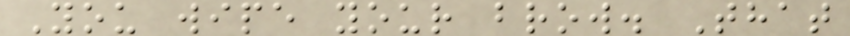You wipe your brow. That
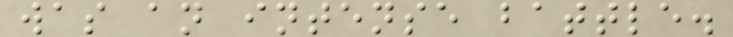was an intense battle.
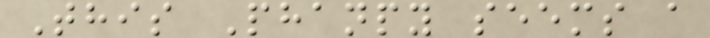This Phanpy seems a
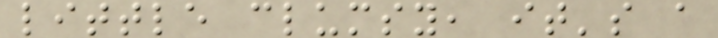little clumsy, it's a
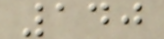140
